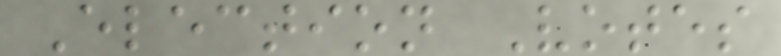Election Votes
